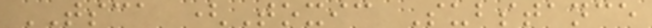TSCA (Toxic Substance
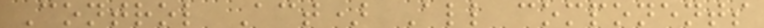Control Act) All components
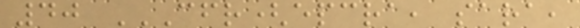40 CFR(EPCRA, SARA,
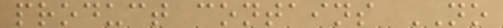product contains NO
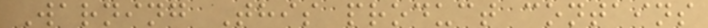Warning This product contains
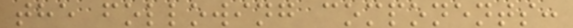the following components:
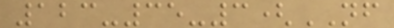123-35-3(NF
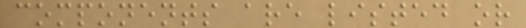components are listed or
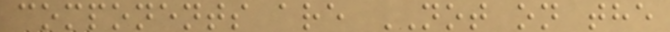components are NOT on the
